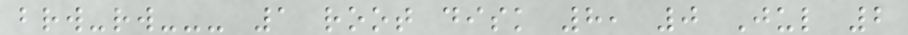brw-rw--- 1 root disk 8, 0 Jul 2
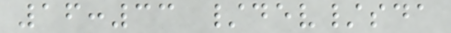16:33 /dev/sda
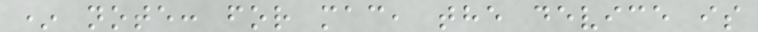* note: for mac, the device is
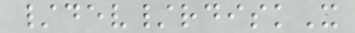/dev/rdiskX
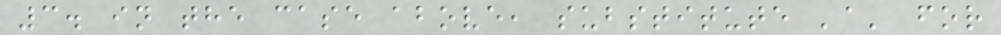3. in the case above, substitute 'a' for
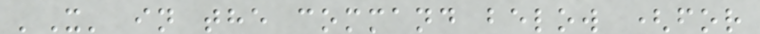'X' in the command below (for
